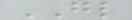GL
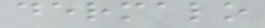dermalo
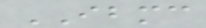IBMC
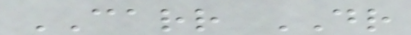CARR DR
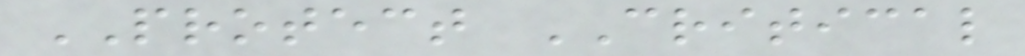PROTECT CRITICAL
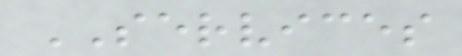SERVICES
